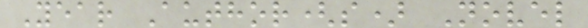Year Author(s) Novel
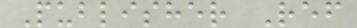Publisher Ref
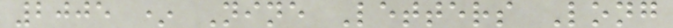2005 * Nine Letters Long
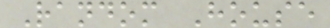Random House
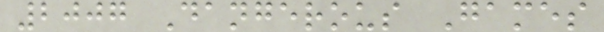2007 Dangerous Games
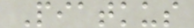Piatkus
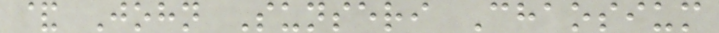& John Sunseri Chaosium
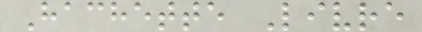Hachette Livre
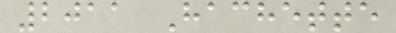2011 Hachette
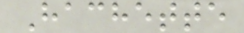Hachette
